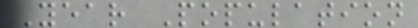Year Population
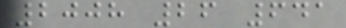2008 26 641
